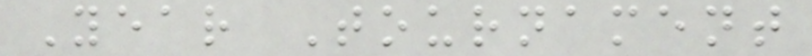Year Tournament
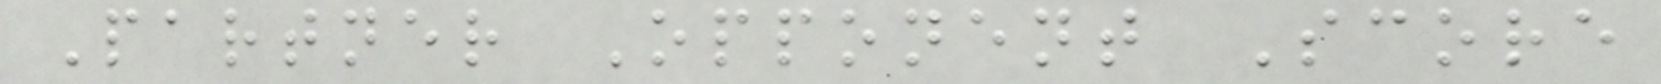Partner Opponent Score
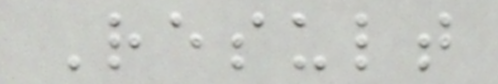Result
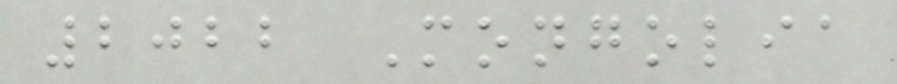2022 Mongolia
